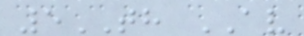5TH AV
